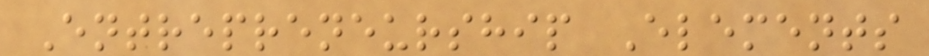Entrepreneurship Elements
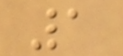1
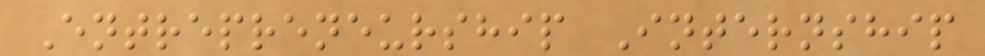Entrepreneurship Internship
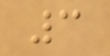3
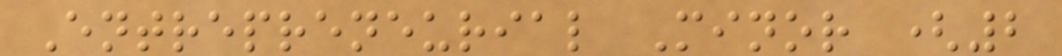Entrepreneurial Minor (2
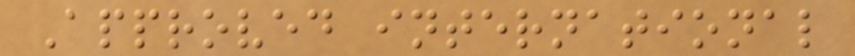Approved international
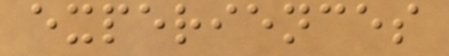experiences
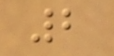2
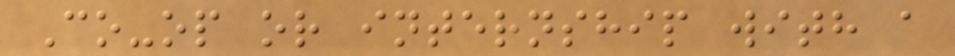Co-op or internship with a
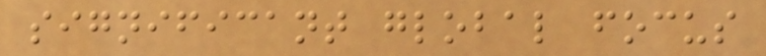significant global focus
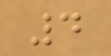4
